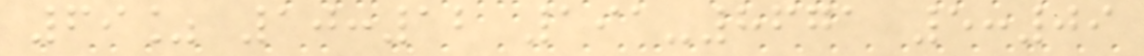69% 10:12 191-8671 5:09
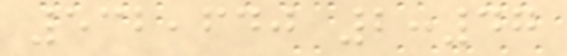532,640 2:47
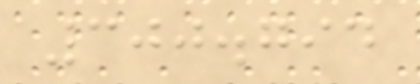300.794
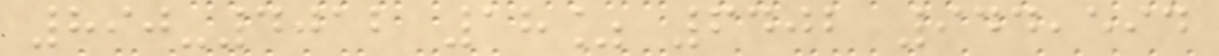890-4012 18% 6402 944,594
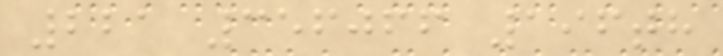221 356066 196th
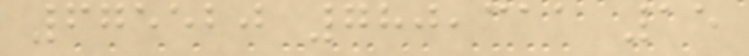675520 780,311 15
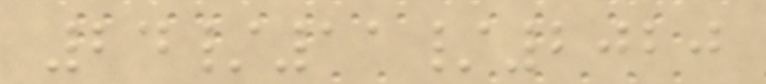24/11/2020
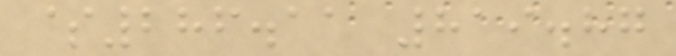$286.11 819.87
